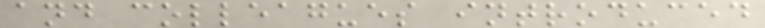and colleagues introduced
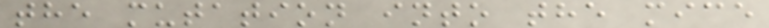the mutation into the mice
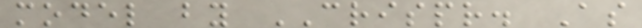model by CRISPR. As
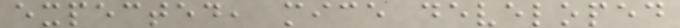expected, mice developed
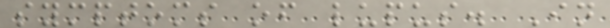symptoms of lupus. In
